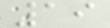19
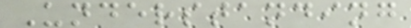Understanding
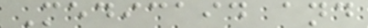Medicaid and
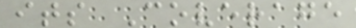its Coverage
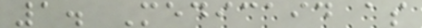1. Medicaid as
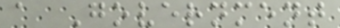a Government
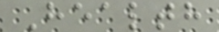Health
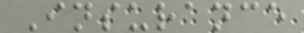Insurance
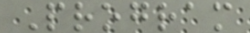Program
